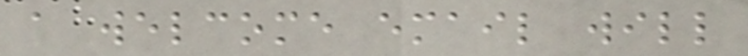a welcome email will
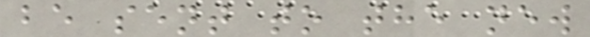be sent to the new
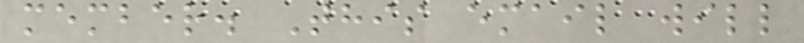member. This email will
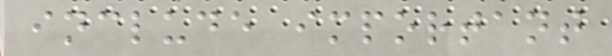include important
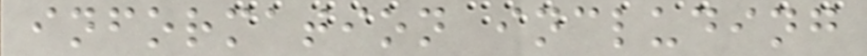information including
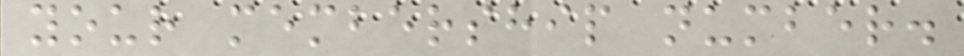your membership number.
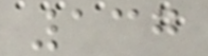137
